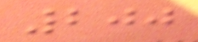200
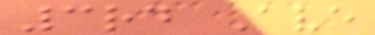3rd Ave
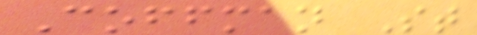Coffman St
